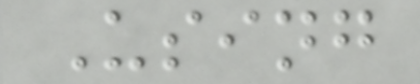Using
